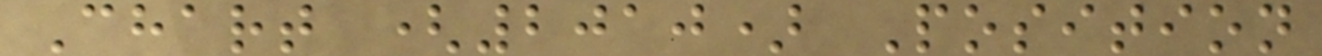Chart (2010) Position
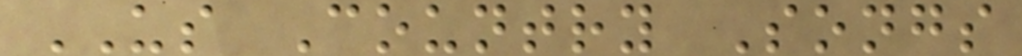US Country Songs
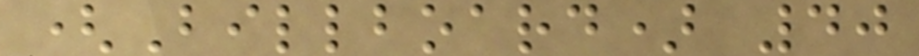(Billboard) 40
